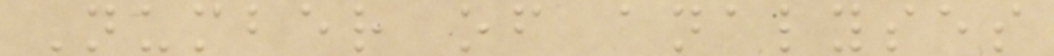Number of analyses
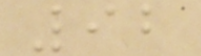92
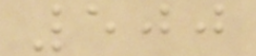500
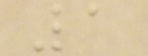1
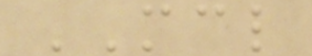MCL
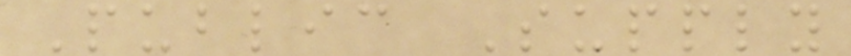Public Supply
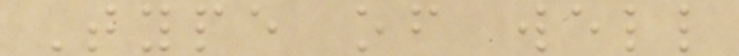Type of well
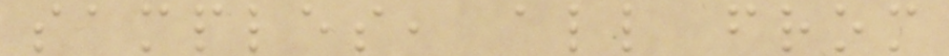samples, all from
